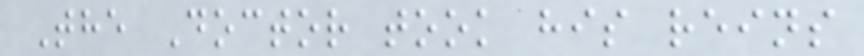The Doctor took his reins
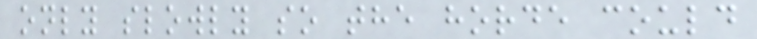only slowly so the horde could
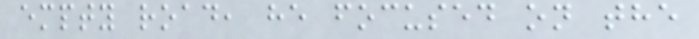empty road, he focused on the
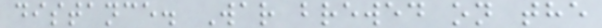distance. War brewed on the
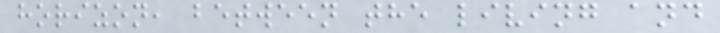horizon, between the living and
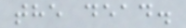the dead.
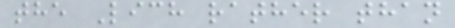the Lich rather than
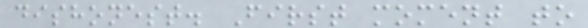dishonest. First moment to
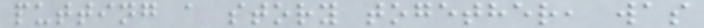putting a story together, was
